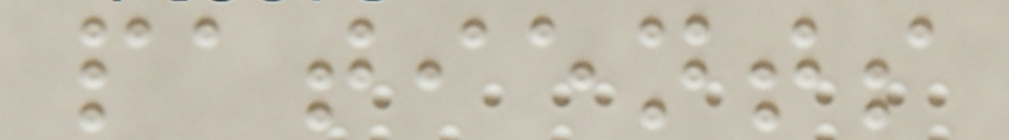patients
